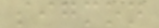sigmon
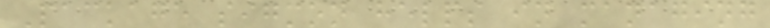Package sigmon helps in managing
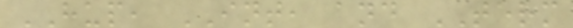HUP, INT, and TERM
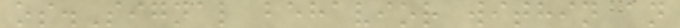os.Signal behavior within an
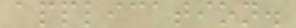application.
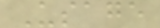Usage
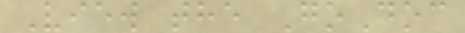View the GoDoc
